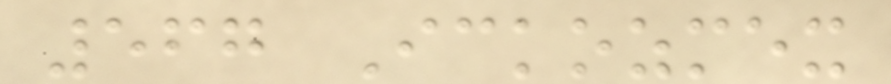567 Ickozmex
